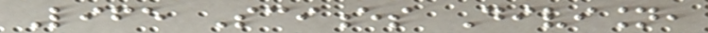Life Sciences Division,
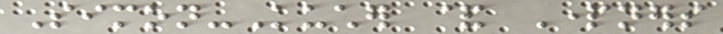Simon-Kucher & Partners
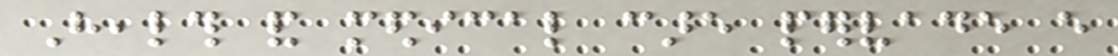Health and medical care pervade every
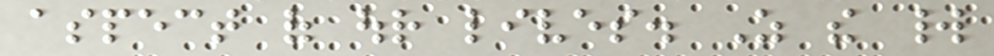aspect of our lives. As the world
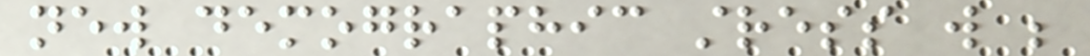new demographic stress will be
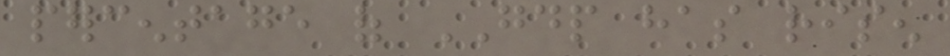percentage of GDP has risen
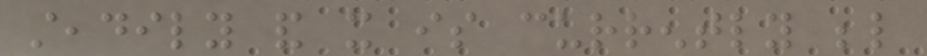steadily and it is currently below
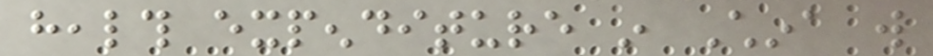health expenditure in China will
